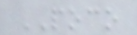POCO
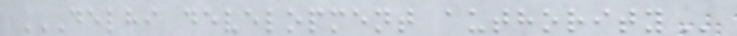DELHI DEVELOPMENT AUTHORITY
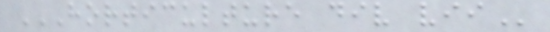HORTICULTURE DIV VII
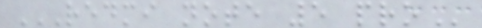REDMI NOTE 5 PRO
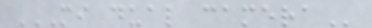MI DUAL CAMERA
